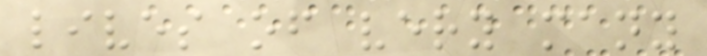lives of very many
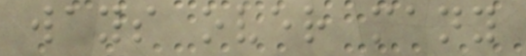ways over many
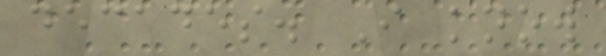decades. I know
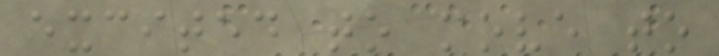excited to move to
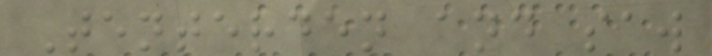Tenterden and saw
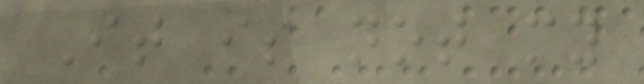It is not my
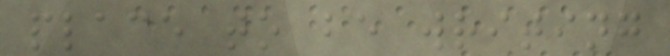place to be writing
